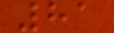81
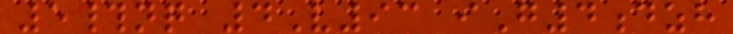5#nq 4V93 iG4dzh
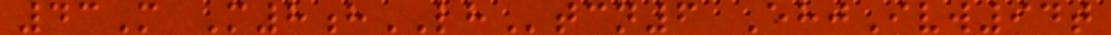43M M8hLHtcn6 EhjIvw94t
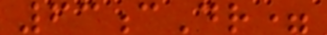63cDr=
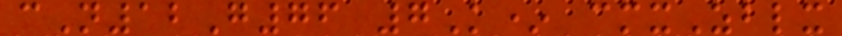cN12G76 7K* cmxZblx
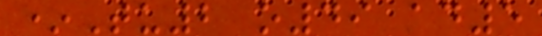*Tu2 o49 ad5
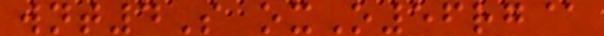wnt4S oxO56rg@
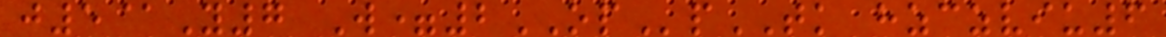j5@Y7 W=2OPpTK hzczviu6
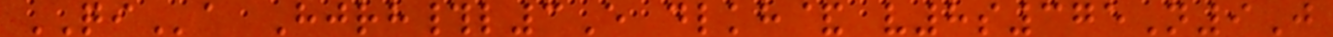QIa Hjrh#l3E dlkh& v8s375N9J
